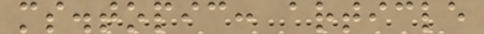ms.topic: article
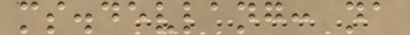ms.devlang: na
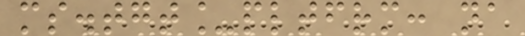ms.tgt_pltfrm: na
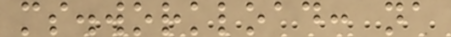ms.workload: na
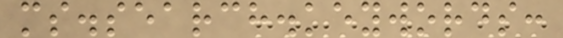ms.search.keywords:
